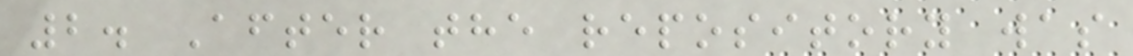2. After the repository was
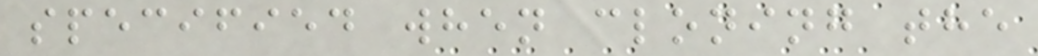specified when cloning the
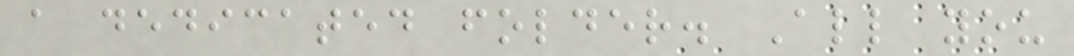a dedicated folder. All you
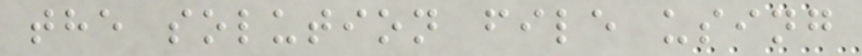the solution file using
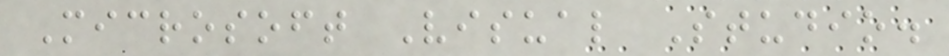Microsoft Visual Studio.
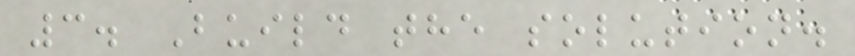3. Build the solution.
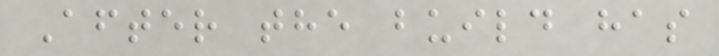After the build has
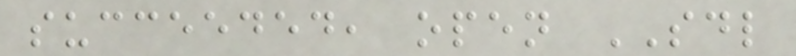succeeded, open SDL
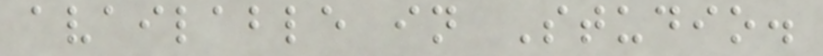available in Studio.
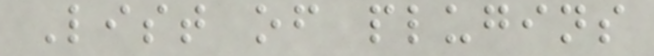List of plugins
